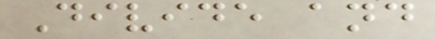Divide and
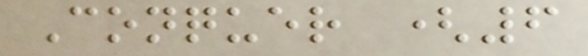Conquer (6
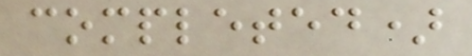completed)
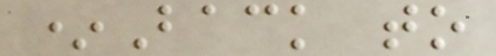*Back to
